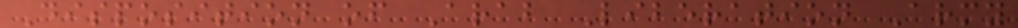Disposition of Arab Liberation Army
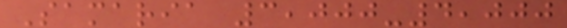Samaria 3,000-4,000
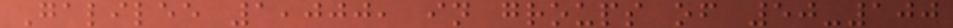Galilee 1,000, in groups of 50-100
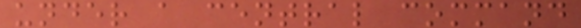under a central command
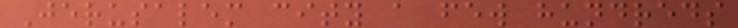Jerusalem city a few hundreds
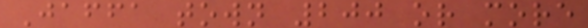Jaffa town 200 or more
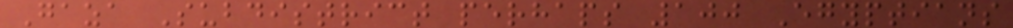Gaza Subdistrict perhaps 100 Egyptians
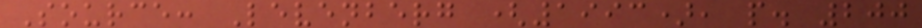Source: Levenberg (1993), p. 200
